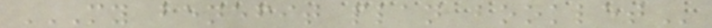MY BENEFIT PLAN BOOKLET
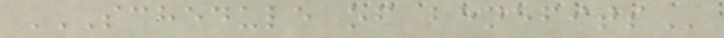SCHEDULE OF BENEFITS
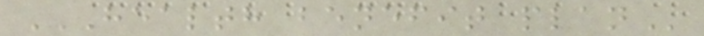HEALTH BENEFIT PLAN
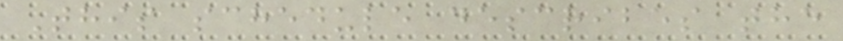This schedule describes the
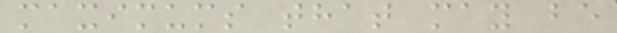maximums that may be
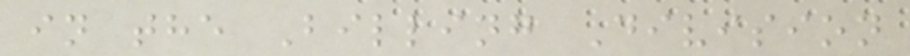in the Billing Division
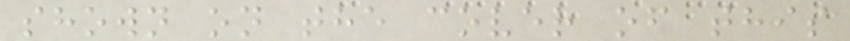shown on the cover of this
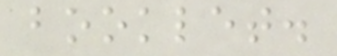booklet.
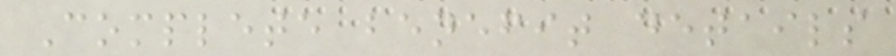Complete benefit details
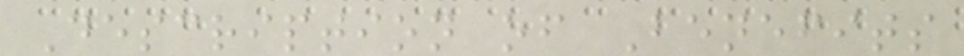Description of Benefits
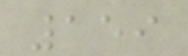159
